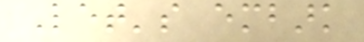Let's embark
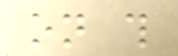on this
